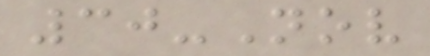30-Nov
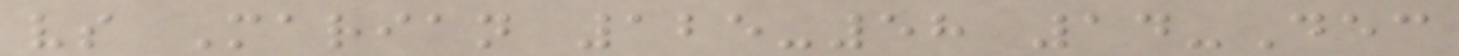vs Marian 125-58 14-Dec
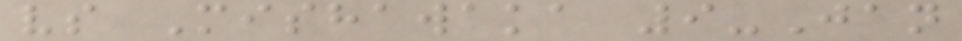vs Mishawaka 9-Jan
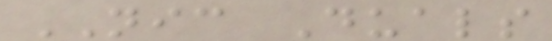NIC Duals
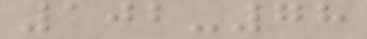102-78
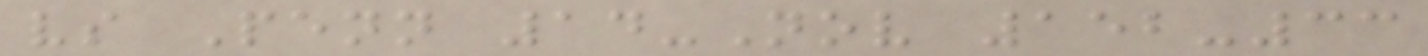vs Penn 14-Nov 152-33
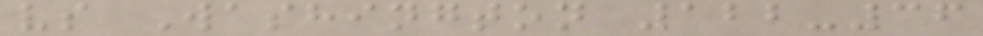vs Washington 122-36
